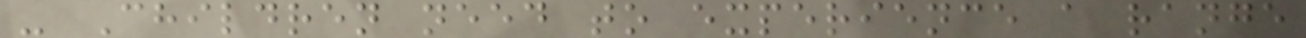- Children need to experience a range
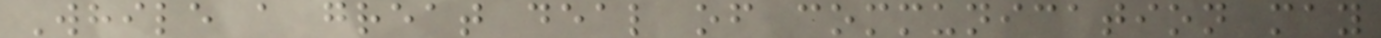While a great deal of communication may
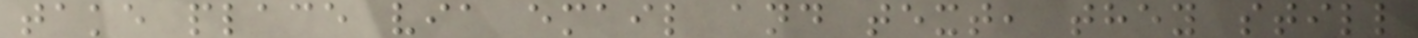take place via email and text, they still
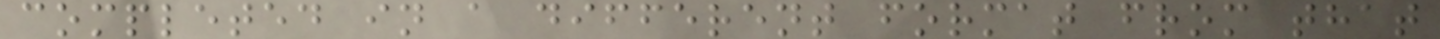completed in a different format from that
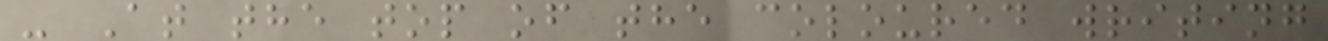- At the top of the coloured writing
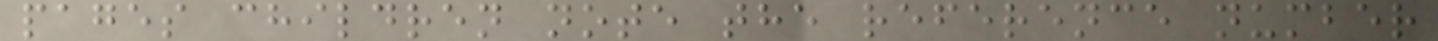pages children note the reference number
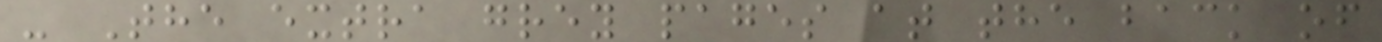- The extra grey pages at the back of
